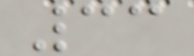33
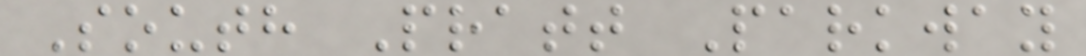South Pratt Parkway
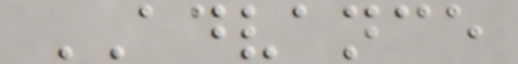ADVANCE
